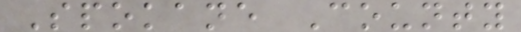Spokane County
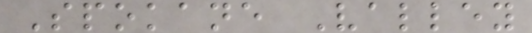Spokane Valley
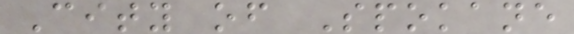City of Spokane
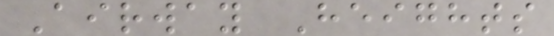Airway Heights
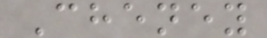Cheney
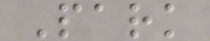Park
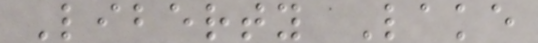Liberty Lake
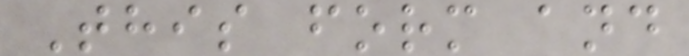This form and
